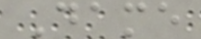Dame
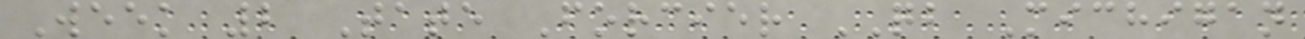Week 2 Tate Forcier QB Michigan
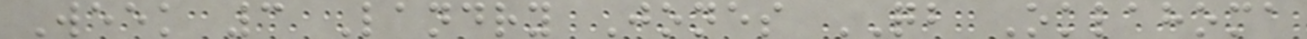Week 3 Landry Jones QB Oklahoma
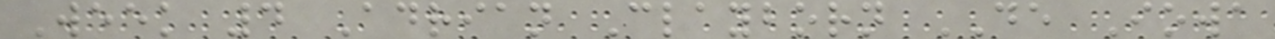Week 4 Adrian Clayborn DE Iowa
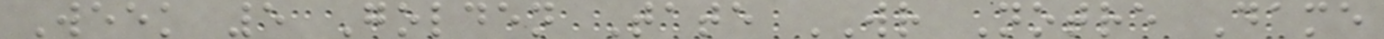Week 5 Golden Tate WR Notre Dame
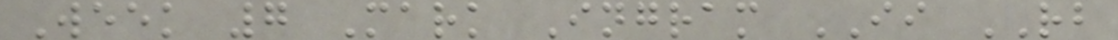Week 7 Mark Ingram II RB
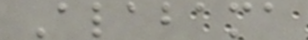Alabama
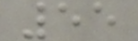55
